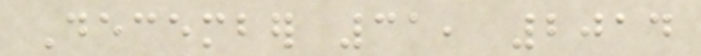December 31, 2014
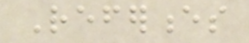References
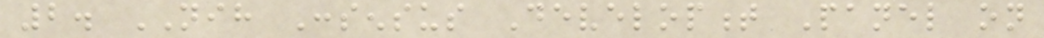2. NIH Consensus Development Panel on
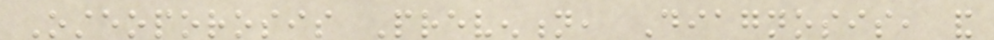Osteoporosis Prevention, Diagnosis, and
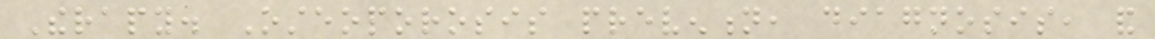Therapy. Osteoporosis prevention, diagnosis, and
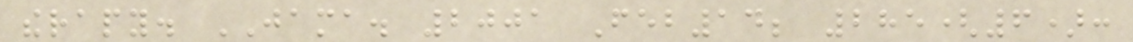therapy. JAMA. 2001 Feb14; 285(6):
